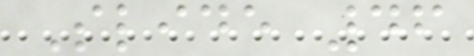Slide 46
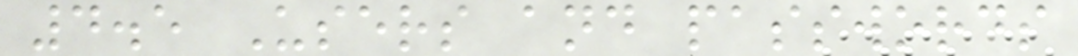4.5 Users and passwords
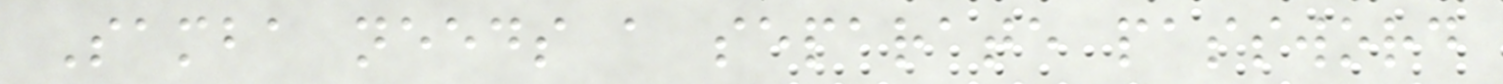Samba needs a separate password
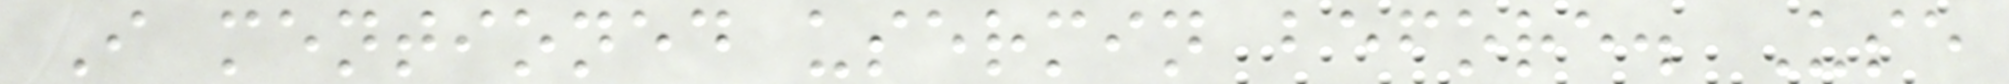I mentioned usermin before. Use
